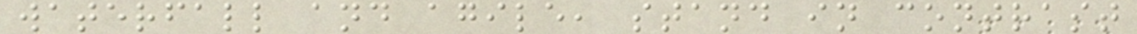waterfall and agile, stand in contrast
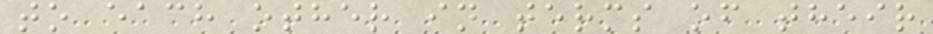to each other in terms of their
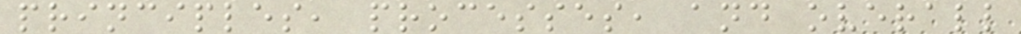principles, processes, and overall
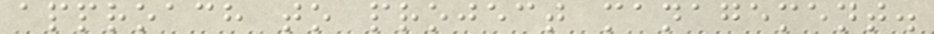approach to project management.
